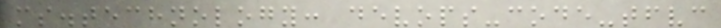ms.technology: devops-code-tfvc
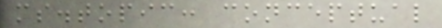ms.topic: conceptual
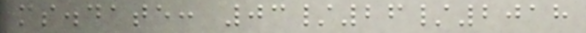ms.date: 03/26/2018
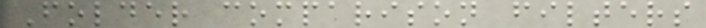Folder comparison filters
